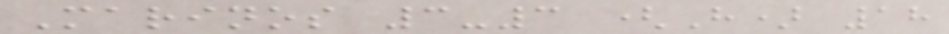Marinos 3-3 (H) 18
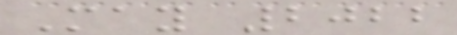May 2022
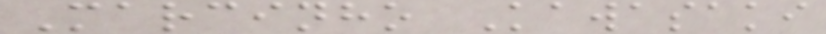Marcinho Kawasaki
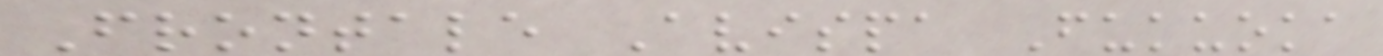Frontale Avispa Fukuoka
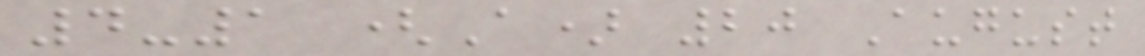4-1 (A) 20 August
